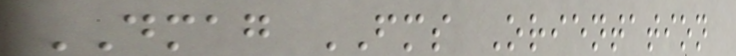DMAG FMS Orientation
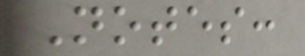Notes:
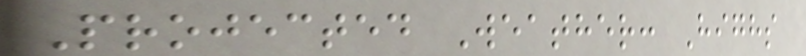Projected Weather: Highs
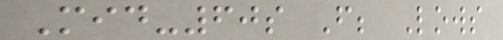Mid-60s F; Lows
